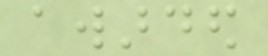awarded
